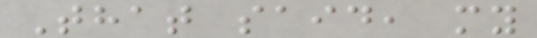That said, my
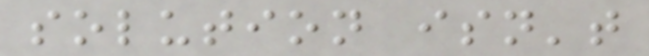solution isn't
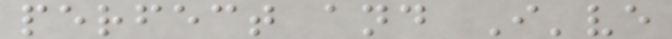perfect and I've
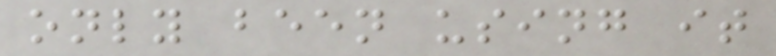only been using it
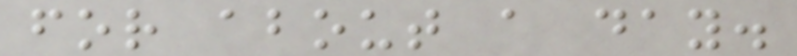for about a day.
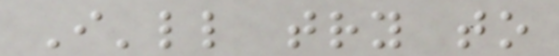I'll try to
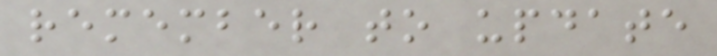remember to update
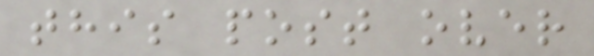this post over
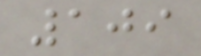109
